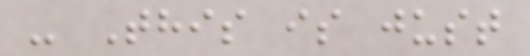- This is just
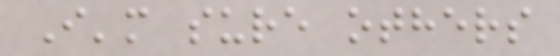I'm sure others
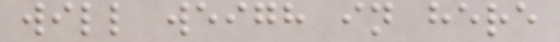will weigh in here
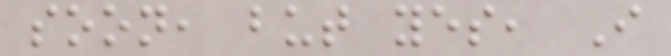soon, but yes, I
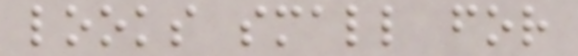looks small for
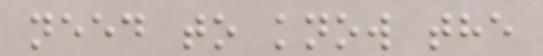need to know the
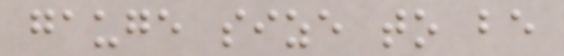gauge size to be
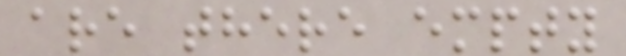are there empty
